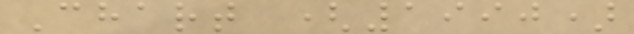Chart (1990)
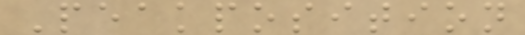Peakposition
